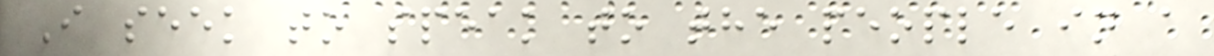I seek to speak to the people in a
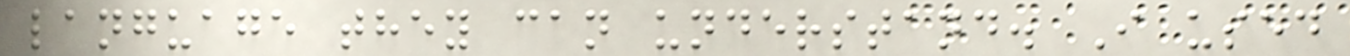language they can understand. I used
